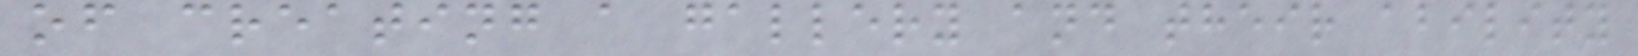of creating a gallery and their ability
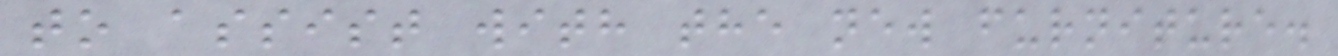to assist with the new furniture.
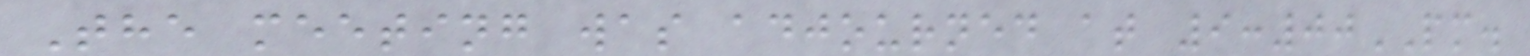The meeting was adjourned at 9:00PM.
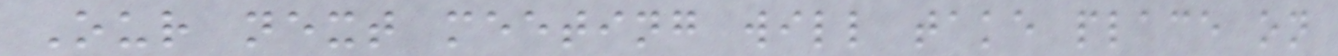Our next meeting will take place on
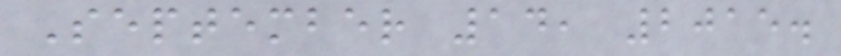September 14, 2015.
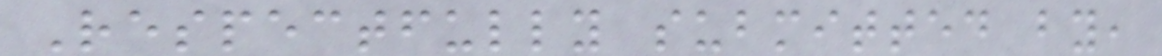Respectfully submitted by,
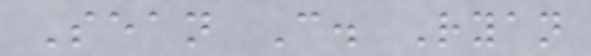Sean C. Ryan
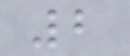2
